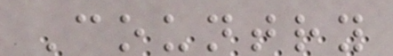Country
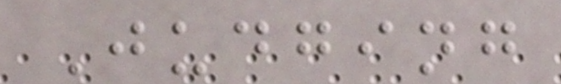Judging
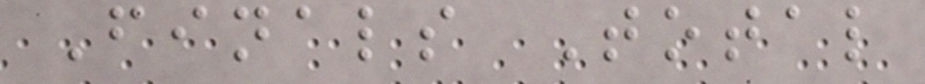Finals Total
